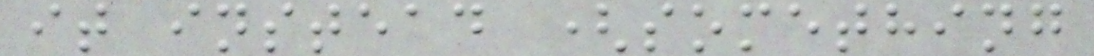it instead (something
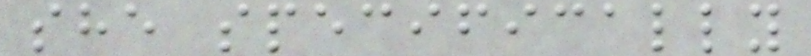she specifically
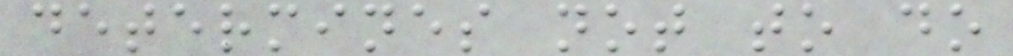determines not to do
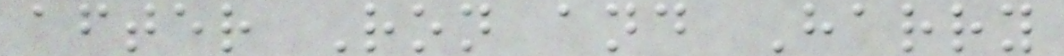after Ron and Harry
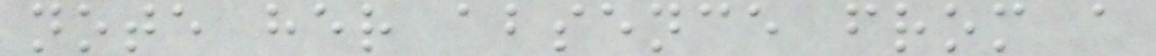note her absence from a
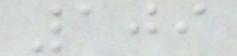109
